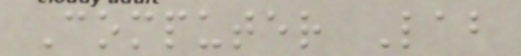Computer Lab
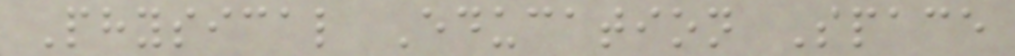Physical Education Space
